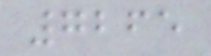7265
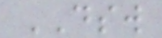DSW
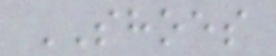SHOES
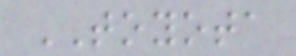TOYOTA
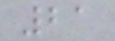21
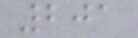201
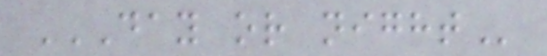DAY OR NIGHT
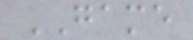GAME
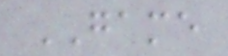GAME
